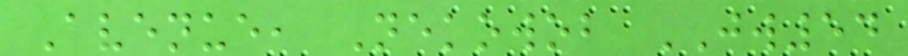Avenue, Nekowob JW54
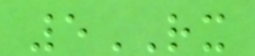5RX
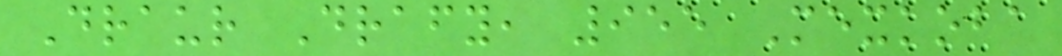Draur Drafy, 955 Mexkoba
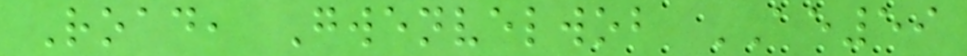Road, Gwenvelwob AE59
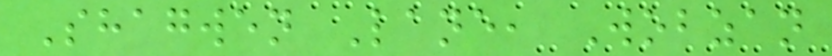Shagwen Lane, Wobzan
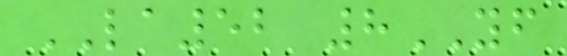LA52 8YF
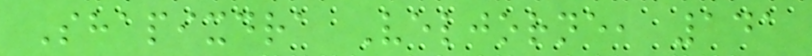Shapixdra Veljorne, 141
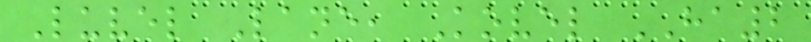Luvel Lane, Kovel HA2
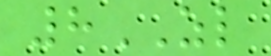8ZL
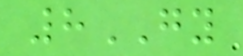8GY
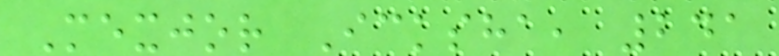Mexjor Icksha, 241
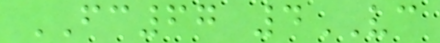FC67 4VC
